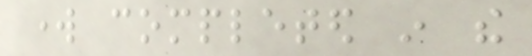work completed in the
